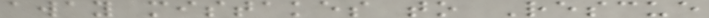away mistakes to Rescue
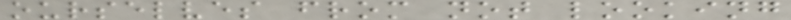ourselves from not looking
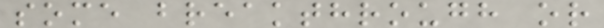some breakthrough or
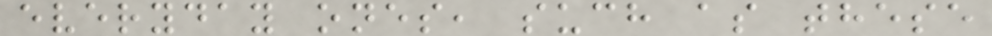everyday ones, such as these
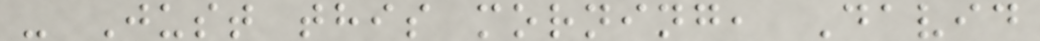- Just this morning, David
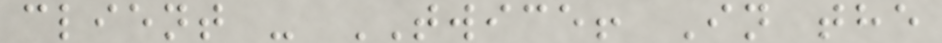client - TWICE! In the
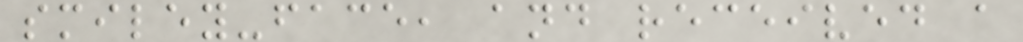smiley-face, and received a
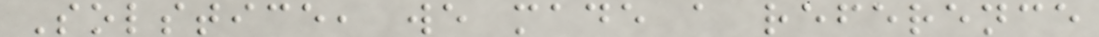Solstice, we made a reference
